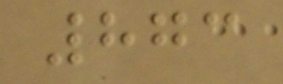873
